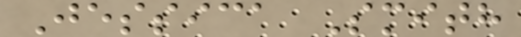Jessica Smith
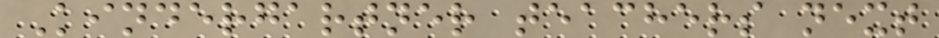Kindergartner teachers next
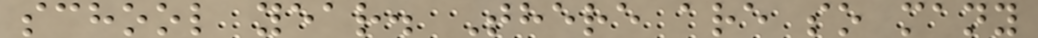school year. There are so many
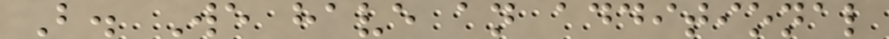B. We have an additional
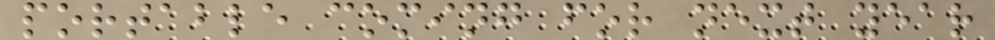portable coming for next year
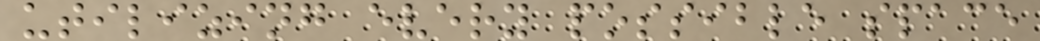utilizing every possible space
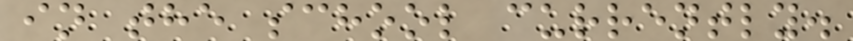in the school currently.
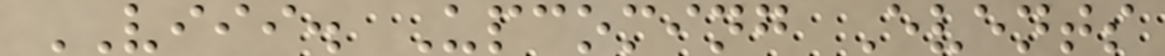VIII. Upcoming Events
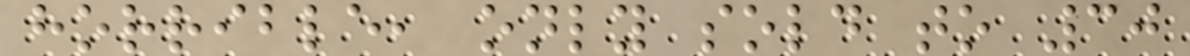horrible, only sold to 30
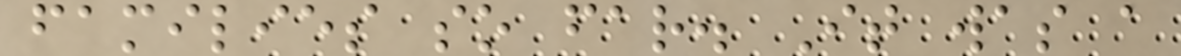families so far. It was a
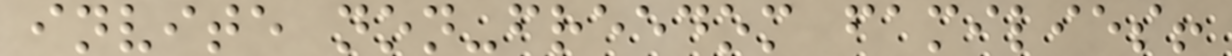invite non-freedom families!
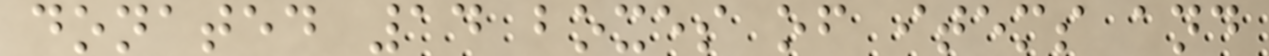donated 14 boxes of items and
